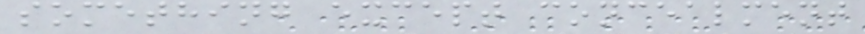something except concealment
